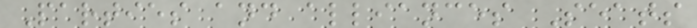Parties and alliances Seats
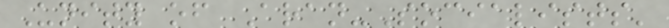Unity of Aran-Socialists'
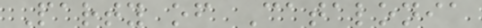Party of Catalonia
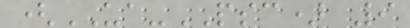(UA-PSC) 9
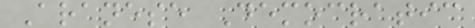Aranese Democratic
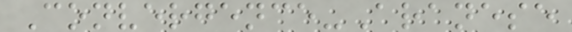Convergence-Aranese
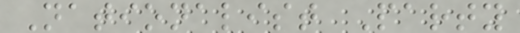Nationalist Party
